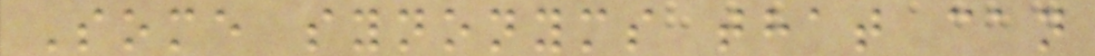Some synonyms that can
